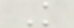K
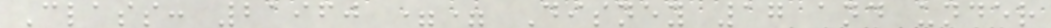Class: 21960 == Disney 17 and under
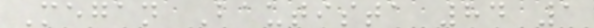Megan Bautista 84 1
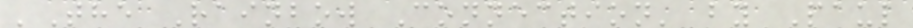'The Rainbow Connection' by Paul
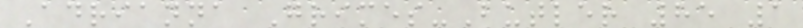Adrianna Grimes-Butler 85 1
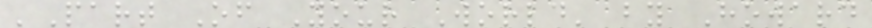'Part Of Your World' by Howard
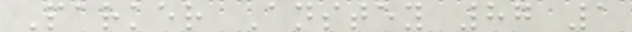Parker Anstey 87 1
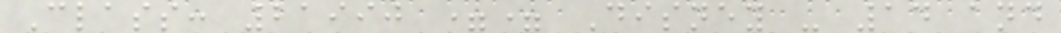Class: 21990 == Disney - 14 and
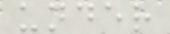under
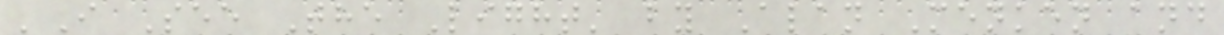'I See The Light' by Alan Menken and
